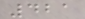421
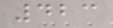423
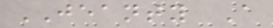JEANTY A
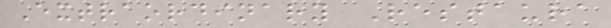Extraordinary Restaura
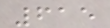615
